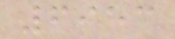6953
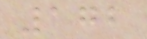172
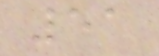51
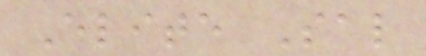Elite Sal
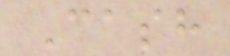Cash
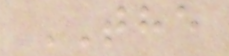THE
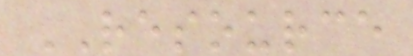RESOURCE
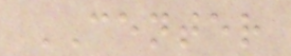CENTER
